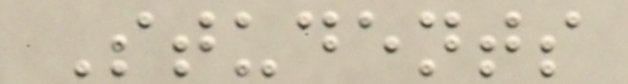Students
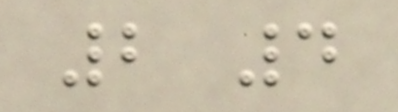2 4
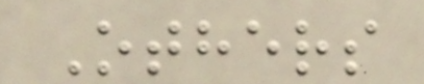Others
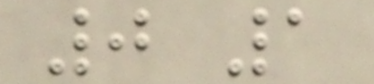0 1
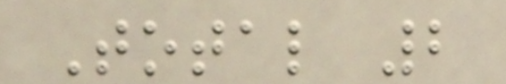Total 2
